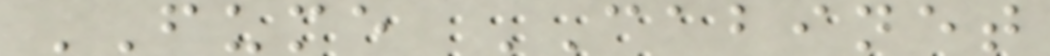FUME CABINET
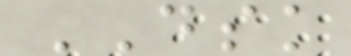DSK
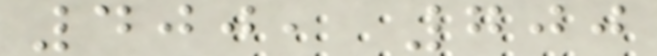400, 700
